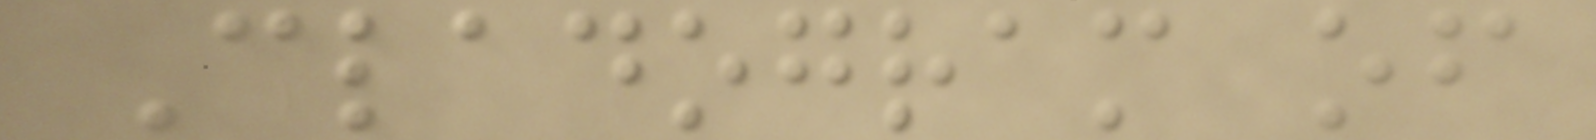Cladogram of
